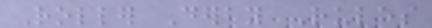Roller Derby Rules
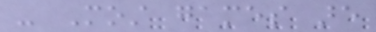- Most games are
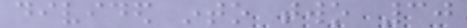divided into two 30
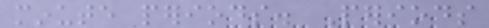minute periods. Periods
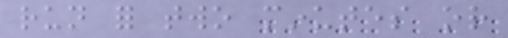run for two minutes or
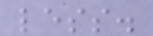less.
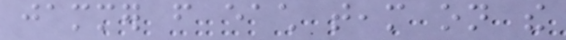jammer from each team on the
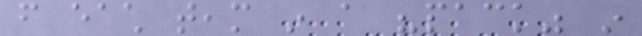from each team in a "pack" in
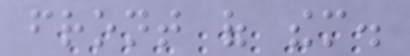front of them.
